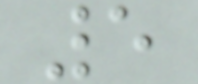5
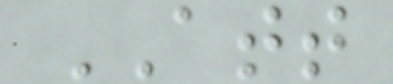ATT
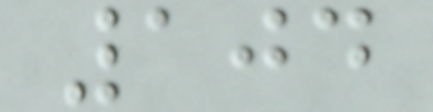104
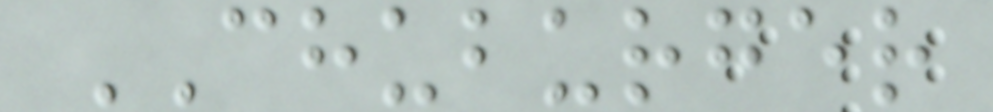CHUBURGER
